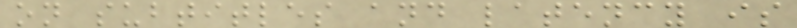on subtitles and latency is
